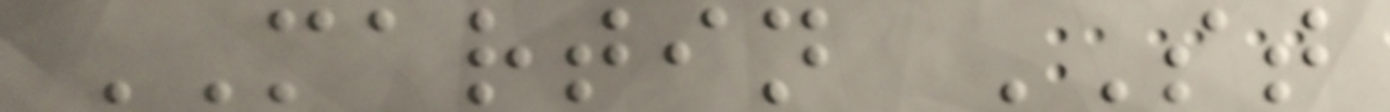MARTIN ST
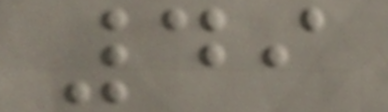49
